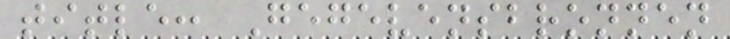title: Gegevensbronnen
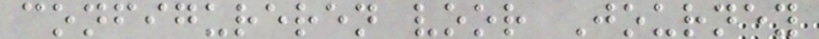configureren voor Journey
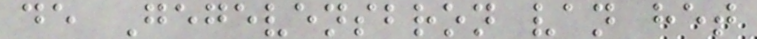de Gegevensbron van het
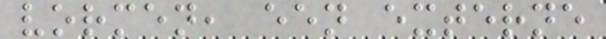vormen, een externe
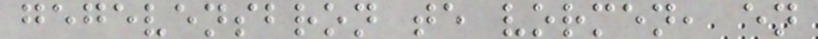gegevensbron te vormen, en
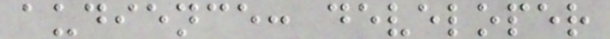audience: developer
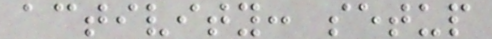activity: setup
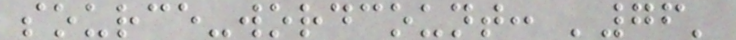source-wordcount: '76'
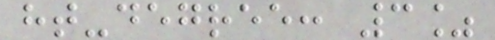ht-degree: 3%
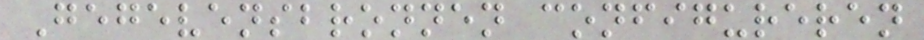Gegevensbronnen configureren
